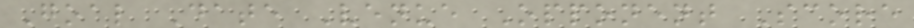Goal Date Venue Opponent Score
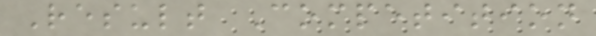Result Competition
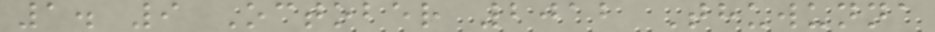1. 9 October 2012 Thuwunna
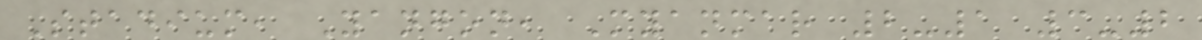Stadium, Yangon, Myanmar 2-1 3-2
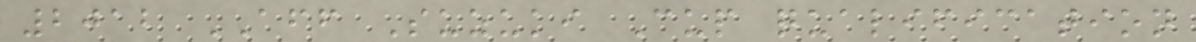2012 AFF Suzuki Cup qualification
